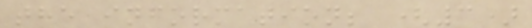the information; (3)
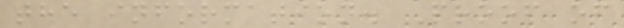the information. Proof of
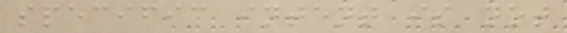specific intent is not
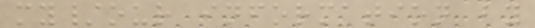my/our information by
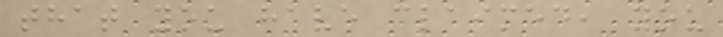that you have claimed, you
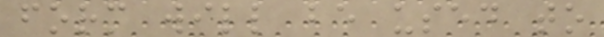form will be used to
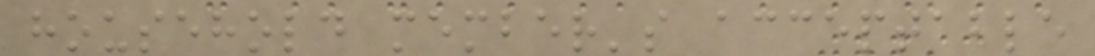household member's acceptable
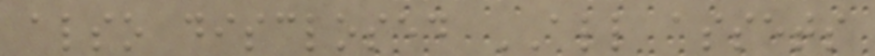also disclosed ALL assets
